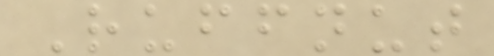Ruffnut
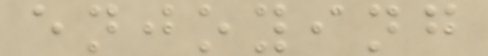enjoying
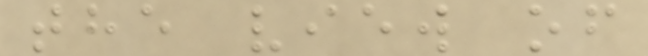the view of
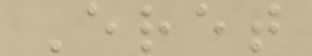Eret
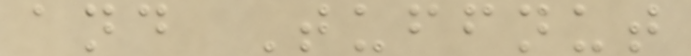and Tuffnut
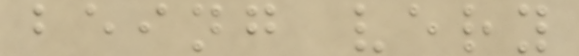being very
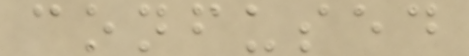confused
